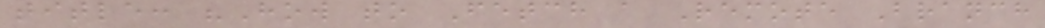title: "How to Fetch a Remote Branch
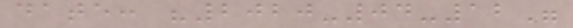date: "2020-04-12"
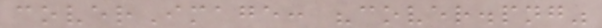coverImage: "cover.png"
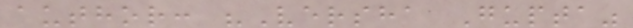author: "Versha Gupta"
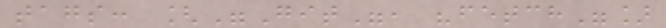tags: ["Git", "fetch"]
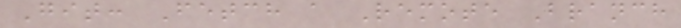Git: Fetch a Remote Branch
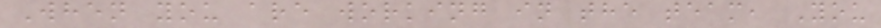When you are working in the team, You
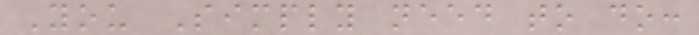You Simply need to do:
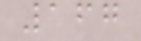167
